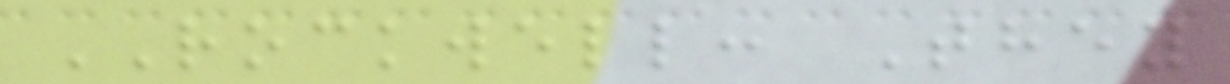ROCKWELL: They
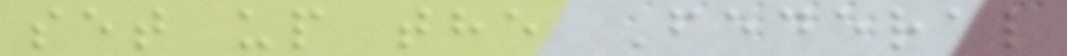set up the Federal
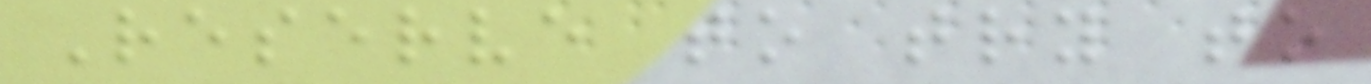Reserve to try to
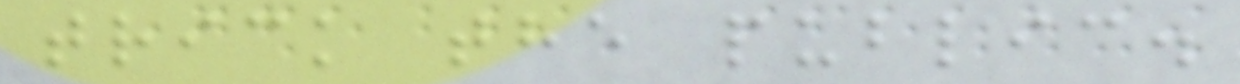trick the public.
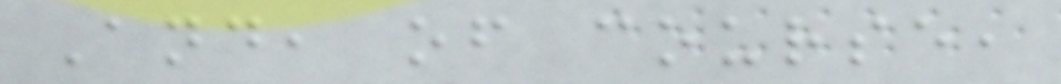And, of course,
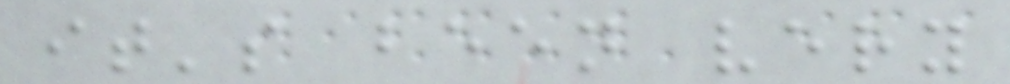it's been very
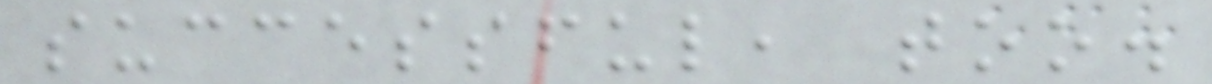successful, too.
